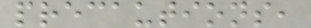precautions,
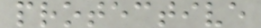protective
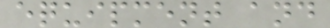equipment and
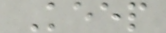Keep
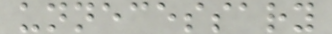unnecessary
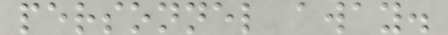personnel away.
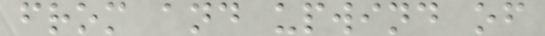from and upwind of
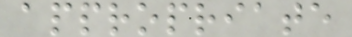appropriate
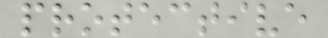protective
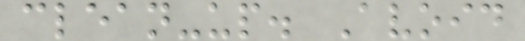clean-up. Avoid
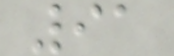91
